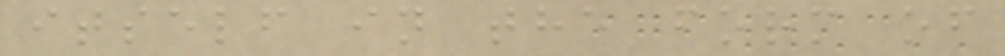itself in the form of
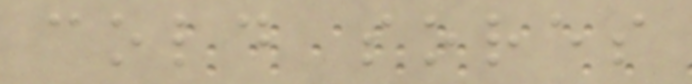cold sores
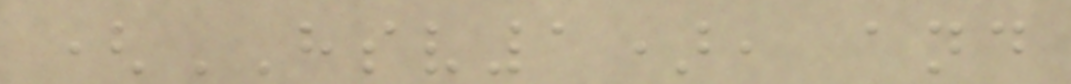(HSV1), and
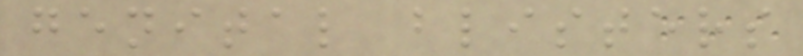genital blisters
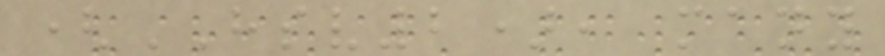(HSV2), many
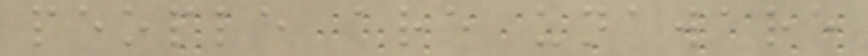people are unaware
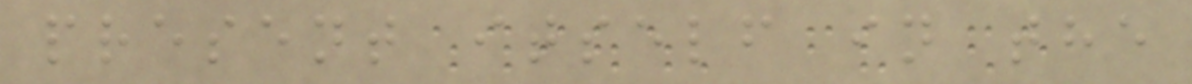present itself in the
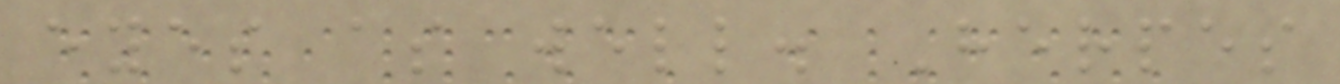eyes as well. Herpes
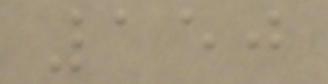150
